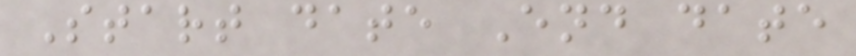Start date End date
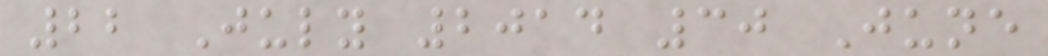22 July 2014 30 June
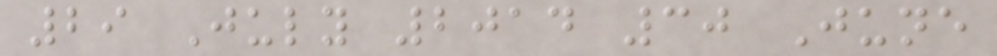29 July 2014 30 June
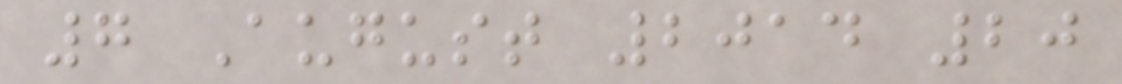7 August 2014 20
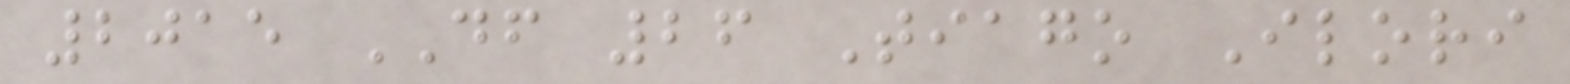2015 DF 26 Tiago Ilori
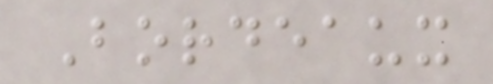Bordeaux
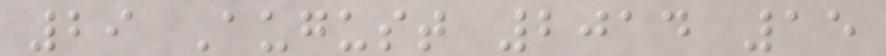29 August 2014 15
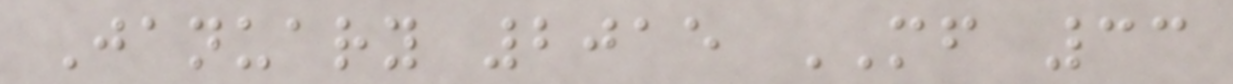January 2015 MF 33
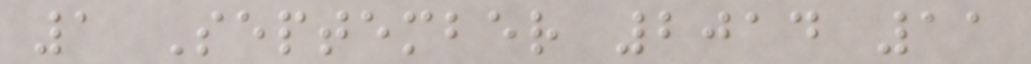1 September 2014 11
